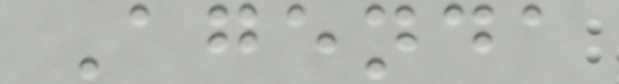Agenda
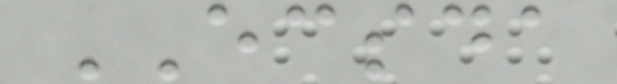ECSDA
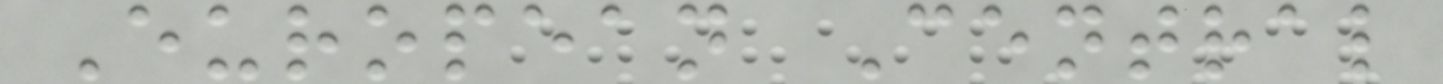European Central
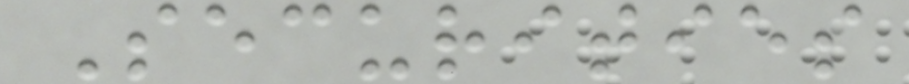Securities
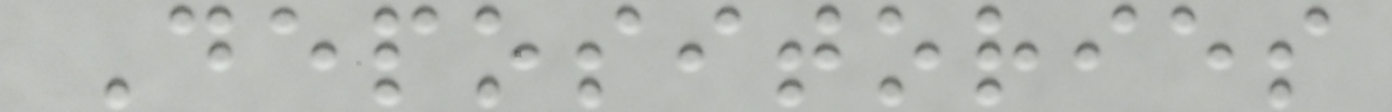Depositories
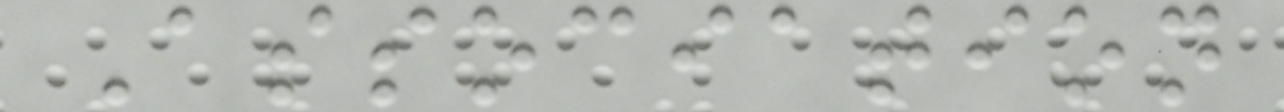Association
